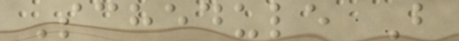Schedule B
